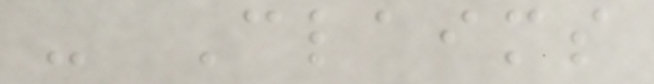- Claims
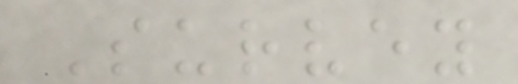Survey
